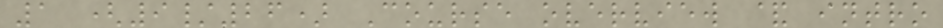1 (9/26) Course overview & intro
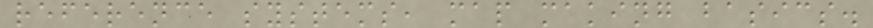reference systems, map making basics.
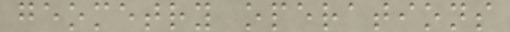geometry operations
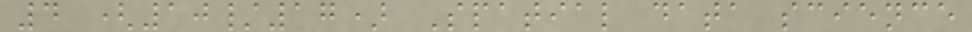4 (10/17) Spatial data science
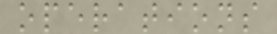operations
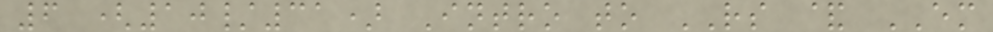6 (10/31) Intro to RS & EM
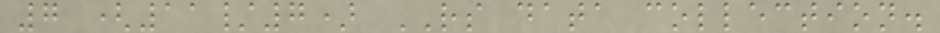7 (11/7) RS data collection.
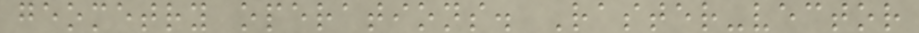geometry operations. Raster-vector
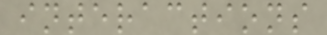interactions
